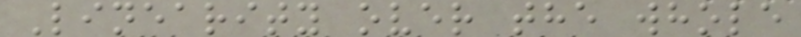Linearity over the whole
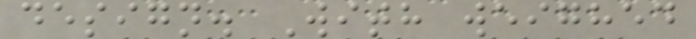design. With weighed
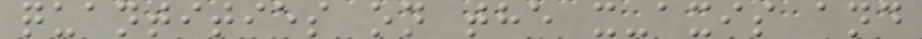quantities on the x-axis and
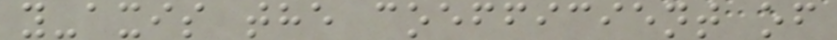y-axis the coefficient of
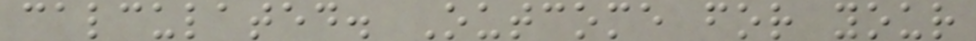calculated. Outcome for your
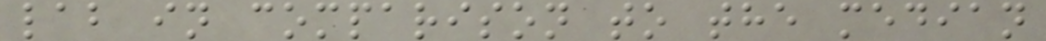lab in comparison to the median
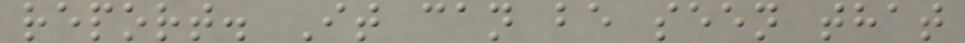report. It can be seen that
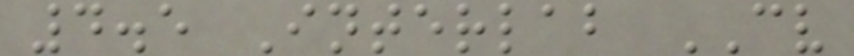4.5 Interlab CV
